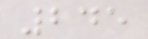245
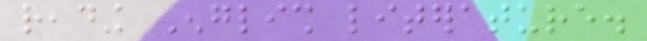reading English literature.
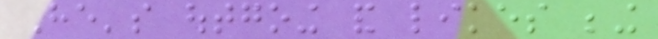He's outgoing and likes being
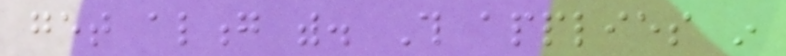get along with. This applies in
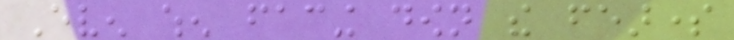Even when facing down the fearsome
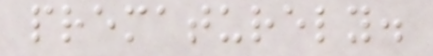prematurely.
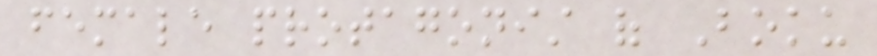female protagonist of Boku
